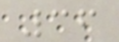36
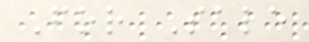For Sale
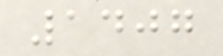1407
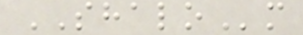SHALOm
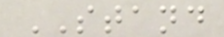STAND
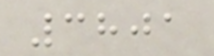3801
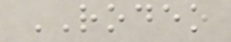RODEO
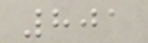801
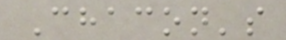Chacon's
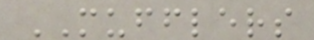MUFFLERS
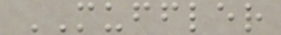MUFFLER
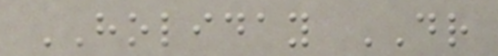HOLIDAY DR
